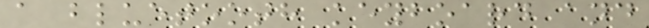a bluetooth keyboard and
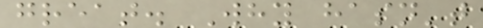great. Why hasn't
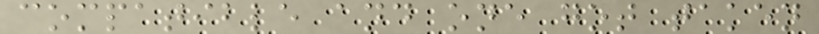compatible and one got taken
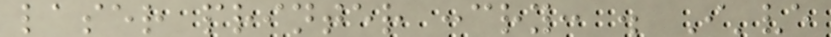laser printer :cry: . I've
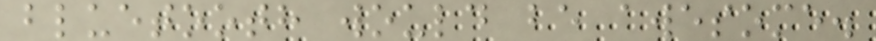bluetooth would be awesome.
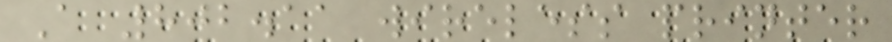A 802.11 wireless printer
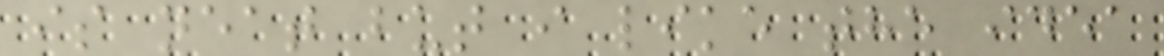is neat but i like the idea
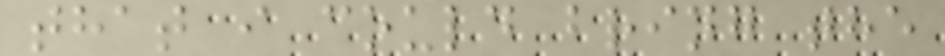that i could bring the
